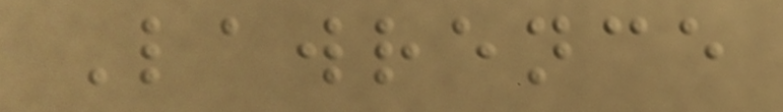Lawrence
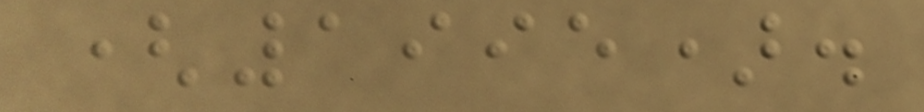(1995).
